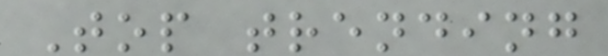Top trending
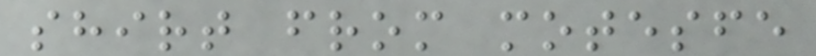shirt from motesfe
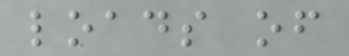loads of
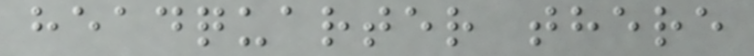headquarter there
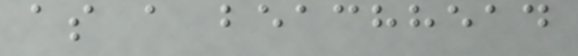as a beachhead
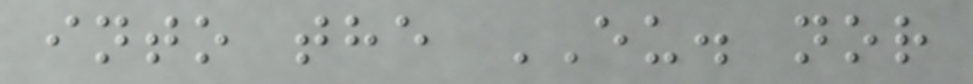into the EU. nor
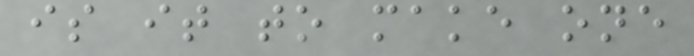is it to make one
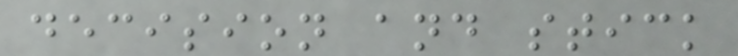decision and stick
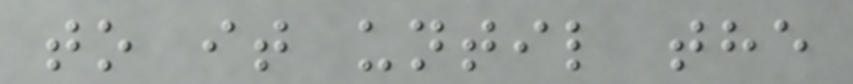to it until the
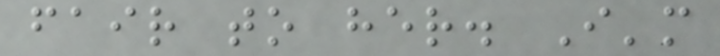fair to her. I'm
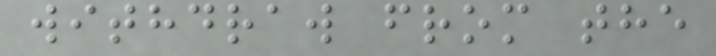withdraw from the
